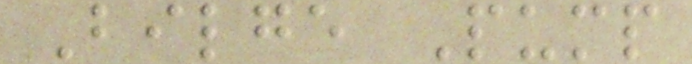Bilge Pump
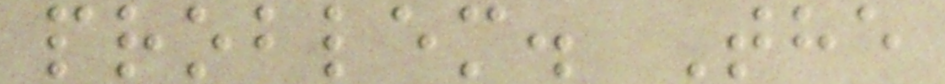problem. The
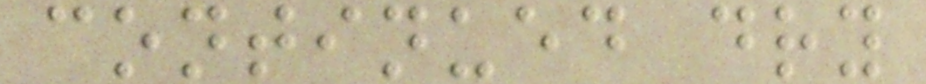continued dry
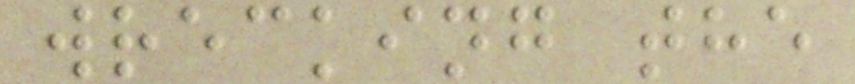wrecking the
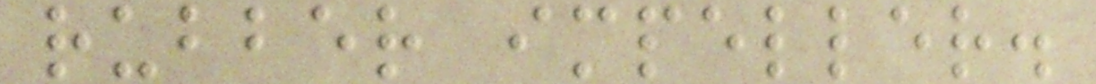rubber impeller.
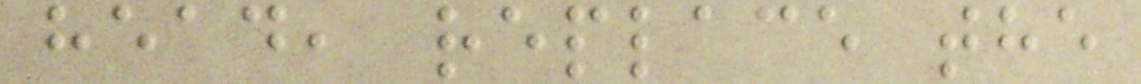head, replace the
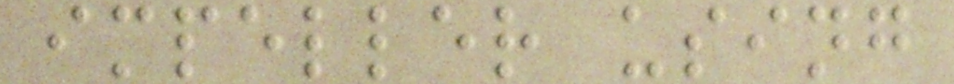impeller using
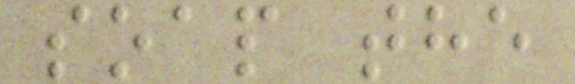soap the
